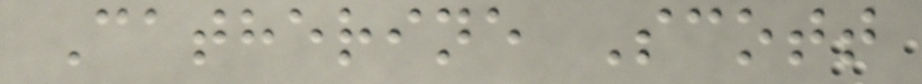Catherine Scott
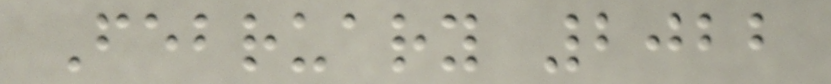February 2022
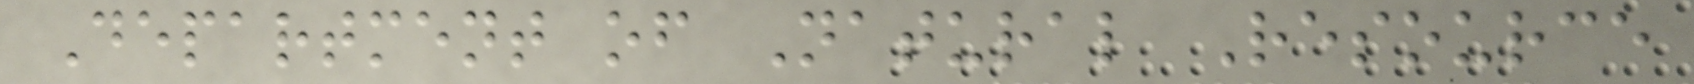Department of Natural Resource
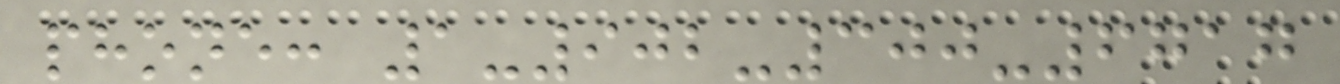phone: 1-902-300-6717
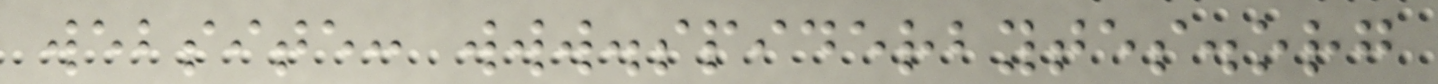website: www.spiderbytes.org
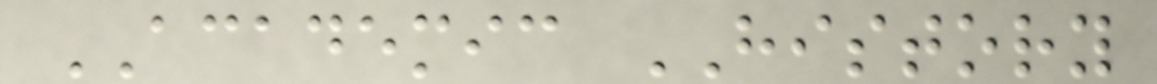ACADEMIC HISTORY
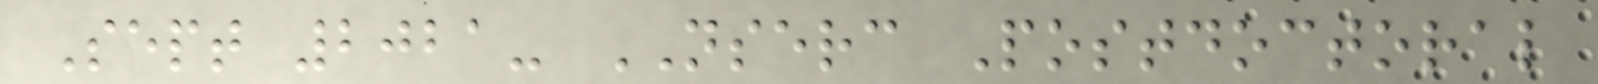Sept 2021- NSERC Postdoctoral
